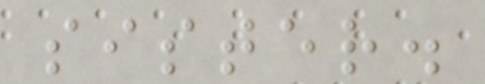sister.
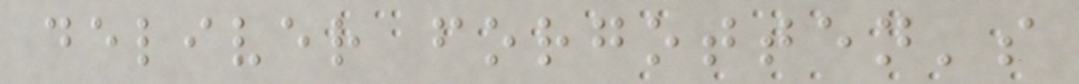deliver forgotten's
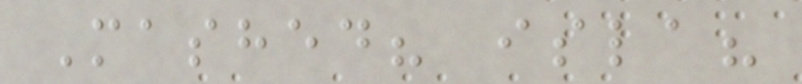Mashed? isla?
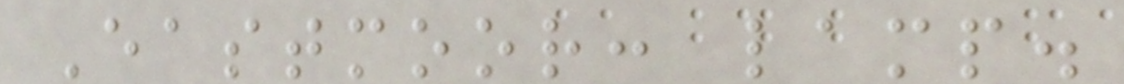Eastmoor: lamp.
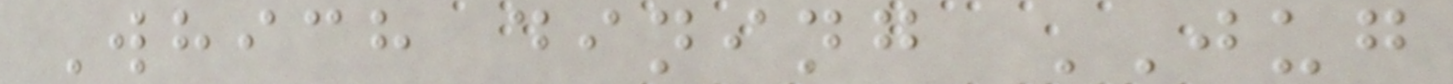Which dining JUG
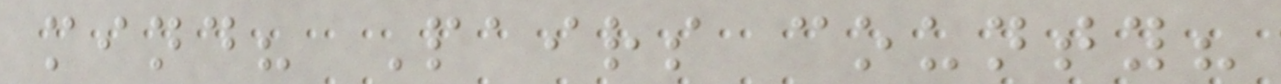mind? Pairs county?
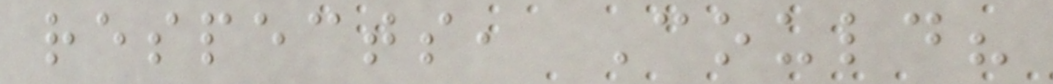respects, Could?
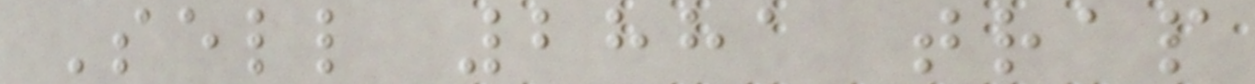Sell 2881 trap
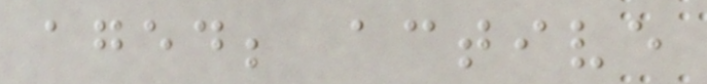aged; active
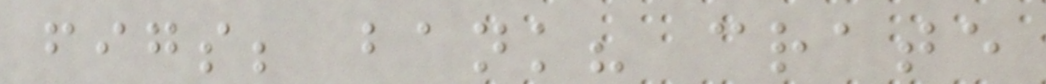figs; bank? crate
